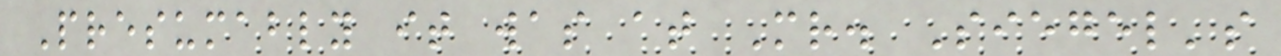Presumably it was at Mr. Siegel's
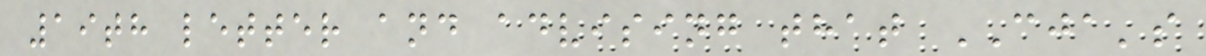19th letter and advising that CJA's
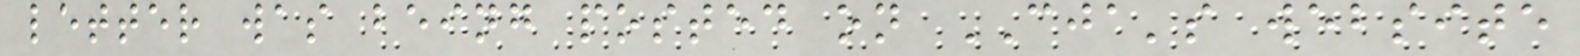letter was being posted on CJA's website
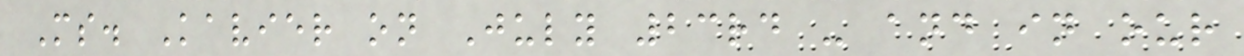Ms. Kavier on July 23rd - and in our
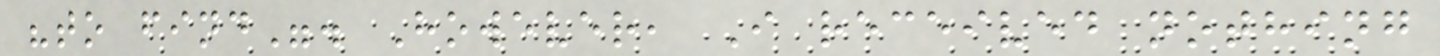"to find". However, I received nothing
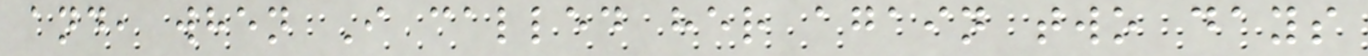and, when I called her again two days
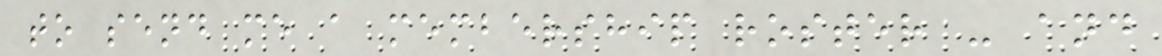to send me a membership roster - and
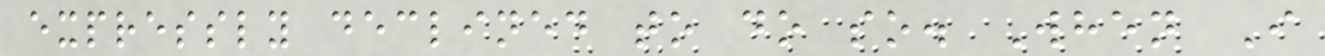expressly declined to do so. When I
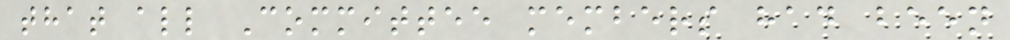that all Committee members had been
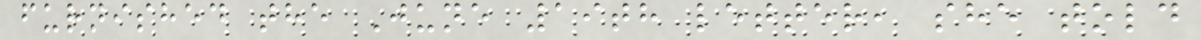furnished the June 19th letter, she told
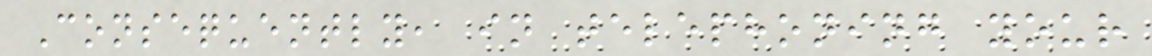Consequently, in telephoning your
